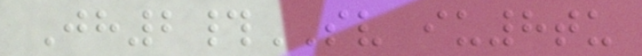Jh2#SV iu8tu
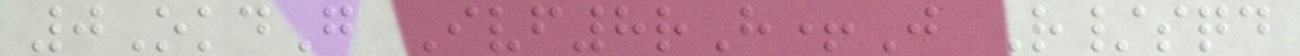0OkdG Ivf8rH+J R/sqd
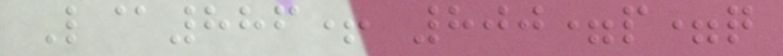L@886+ 800=p=q
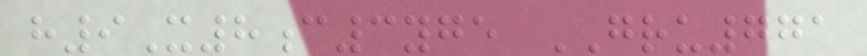h9X8c3yge GRU771
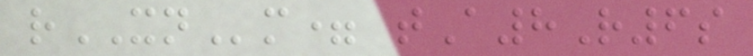rXNm= tA8R6s
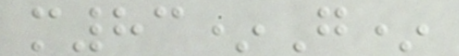m83*G*
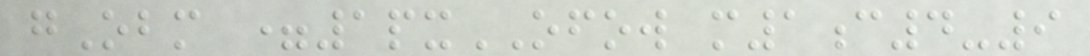gObm =1pxOFOW m1c4-9
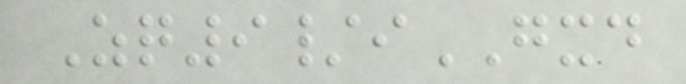Zq9/iGXD
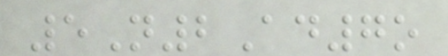5N2Ad7o
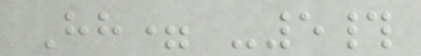Hh= -5#
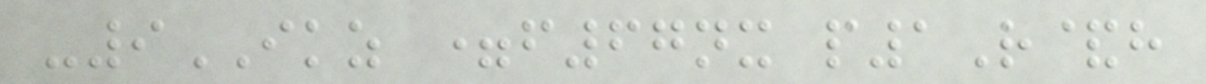-9IKZ =f67nx p1R&h
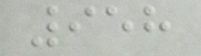958
